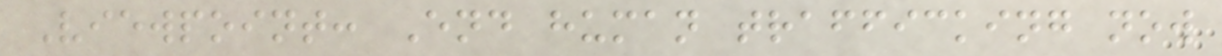Viewpoint: End human trafficking now
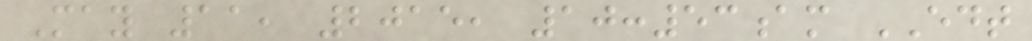May 11, 2015, 10:53am EDT
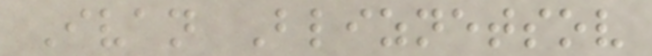Ivan Bliznetsov
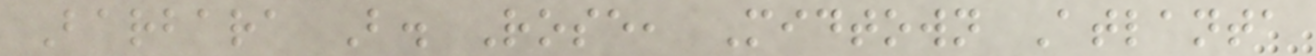Barbara B. Rose, Midtown Atlanta
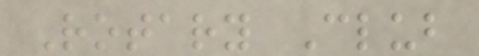Rotary Club
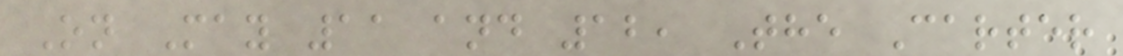On May 11 and 12, The Carter
